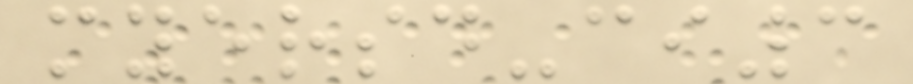myersd-ci3
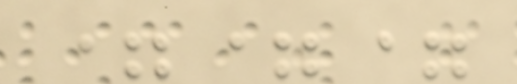===
